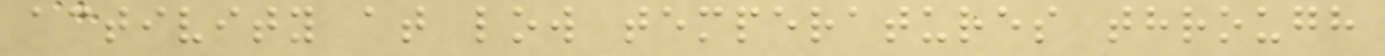activity at low temperatures through
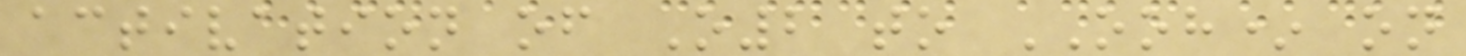activation of O2 to OOH* on
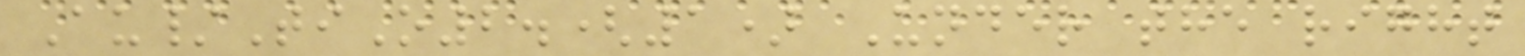Au/TiO2.(1) Under the right
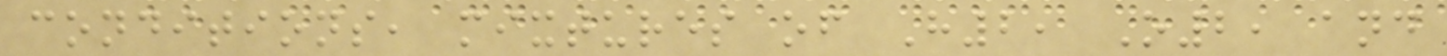conditions, mixtures of H2, O2, and
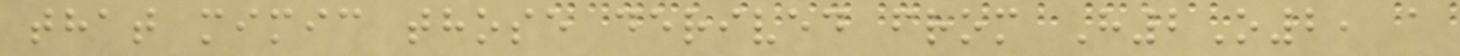that mimic those derived from H2O2, a
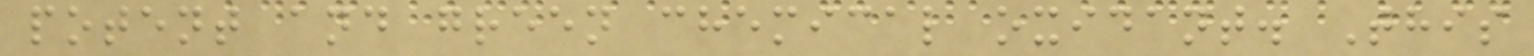potent and green chemical oxidant. This
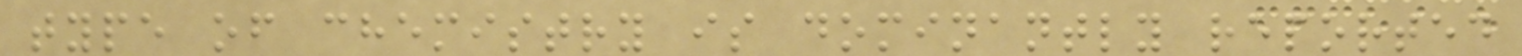type of chemistry is dominantly reported
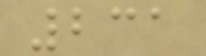231
